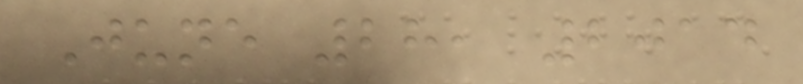June 28, 2014
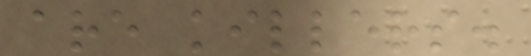are killers.
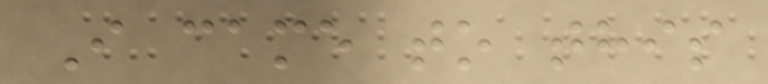I came to this
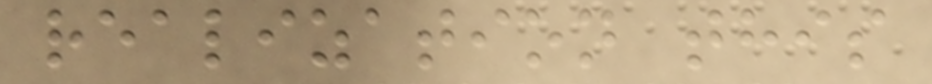realization this
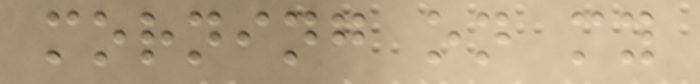morning on my
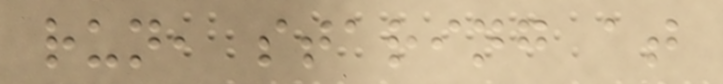run, staring at
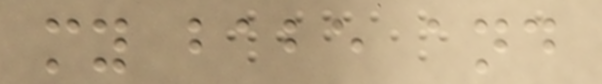my babe and
